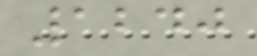1240
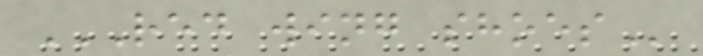RED WING SHOES
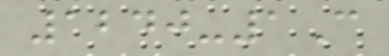1240-1C
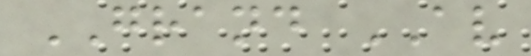GRAND AV
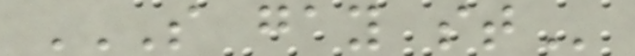S GAY ST
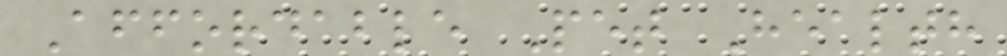Affordable Pet Health
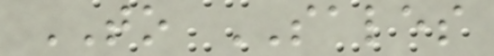TO SALES
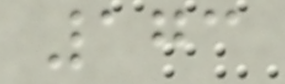173
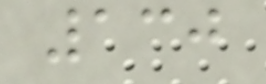130
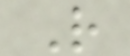R
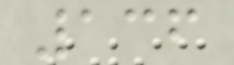136
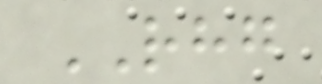RHG
